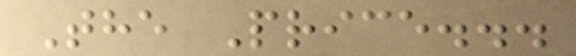The Price...
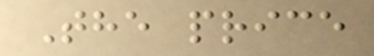The price
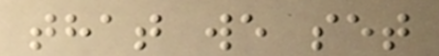that we set
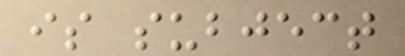is subject
